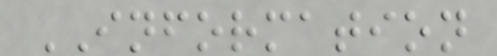INFORMATION
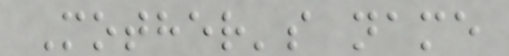Mother's name
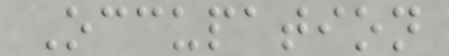Occupation
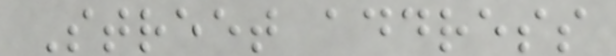Street address
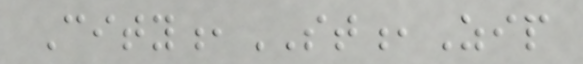City,ST,Zip
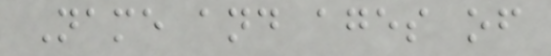Name and ages of
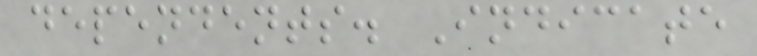dependents. Indicate
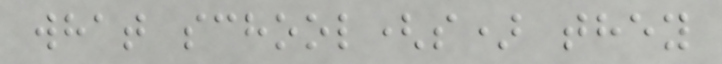what school(s) they
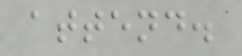attend.
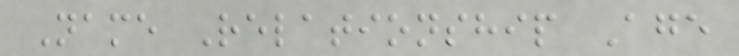Name Relationship Age
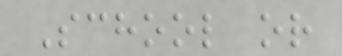School or
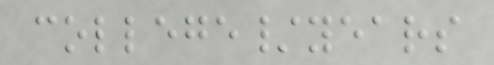college/years
